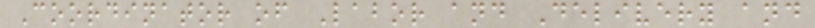Coordinator of Labor and Delivery and
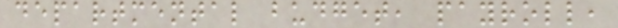departmental budget, payroll,
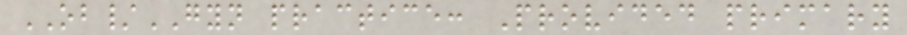OB/GYN practice: Provided primary
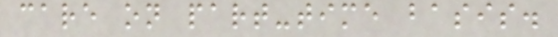care on part-time basis.
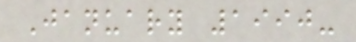January 1990-
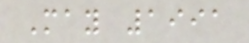May 1991
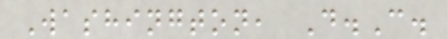Washington, D.C.
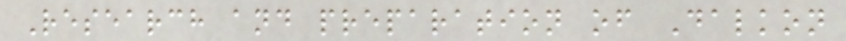Research and preparation of Dalkon
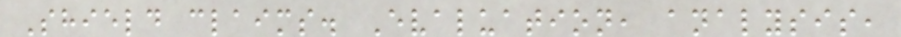Shield claims. Evaluation, analysis,
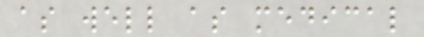as well as medical
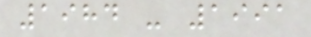1984 - 1991
